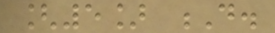[5] D.
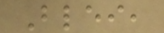Blei,
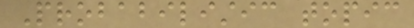Probabilistic topic
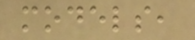models,
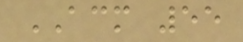ACM 55
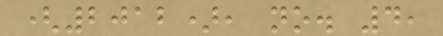(2012), no. 4,
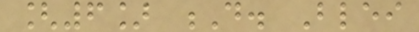[6] D. Blei
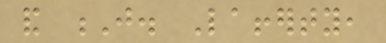and J. Lafferty,
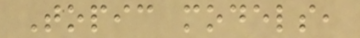Topic models,
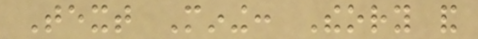Text Mining: Theory and
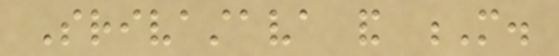Srivastava and M.
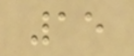15
